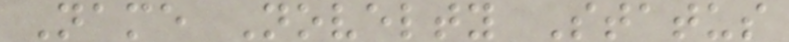Name Novelty Status
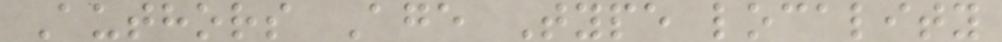Authors Age Type locality
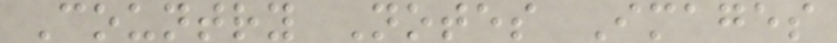Country Notes Images
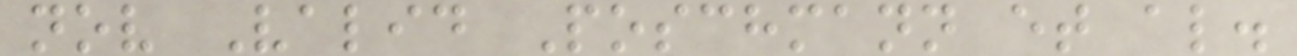nov Valid Poschmann et al.
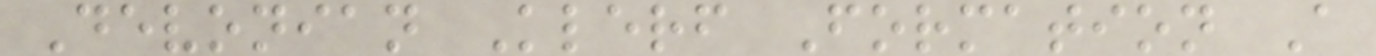Devonian Klerf Formation A
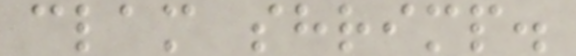clam shrimp.
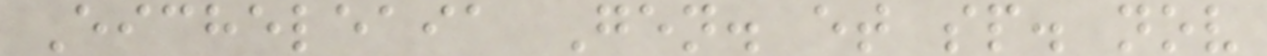Eicheleaia Gen. et sp. nov
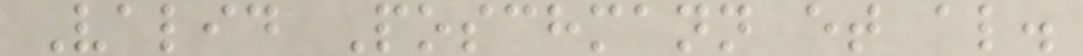Valid Poschmann et al.
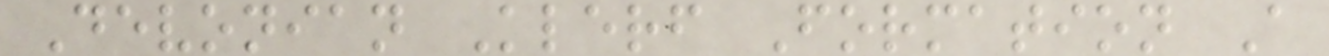Devonian Klerf Formation A
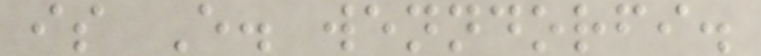is E. wenndorfi.
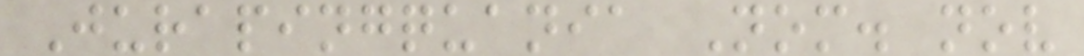Jurapingquania Nom. nov
